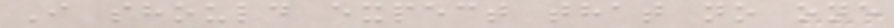I should expect that no one
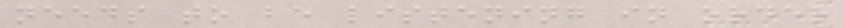needs to be listening in order
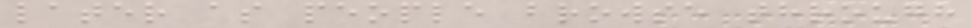later as people browse through
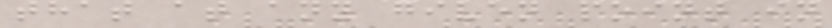that at any given point in
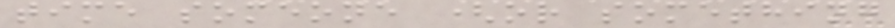time someone (or something
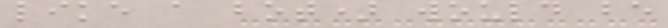like a bot) would be
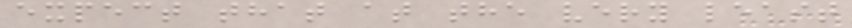expect that at the very least
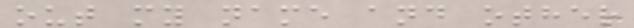out my name and other
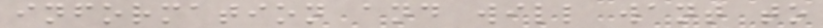information and will want to
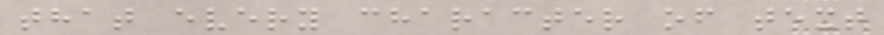that every character of text
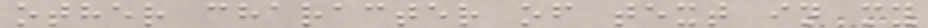other character of text in my
